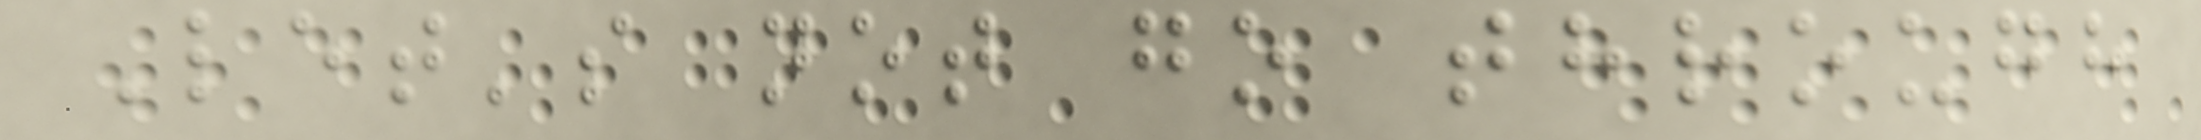Let's not go through
